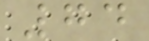74
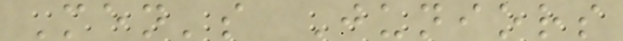Men's Juniors
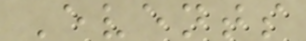Events
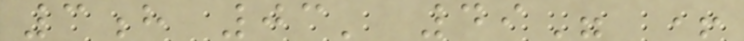3h 03' 49" +
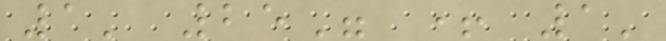1' 25" + 1'
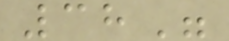38"
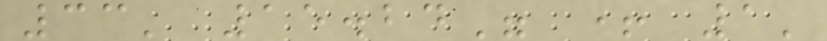33' 15.24" + 1'
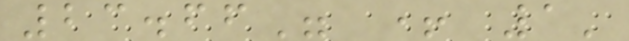23.66" + 1'
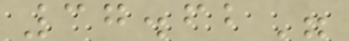37.62"
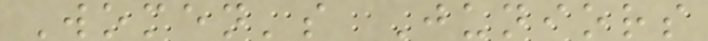Women's Juniors
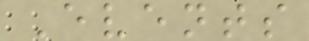Events
